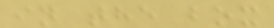in the box
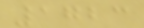1723
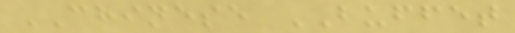CHINESE BUFFET
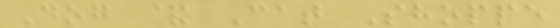Dog & Cat Shoppe
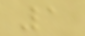1
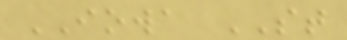IOWA ST
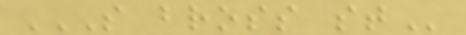S BROSS ST
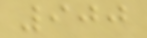900
